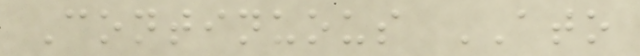Continuous ATO
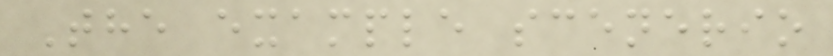The example scenerio
